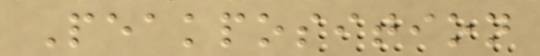Peakposition
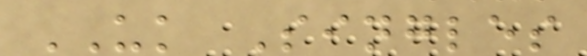UK Singles
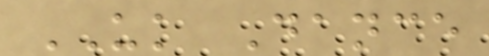UK Dance
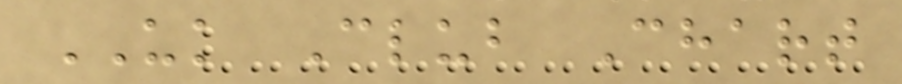UK Club Chart
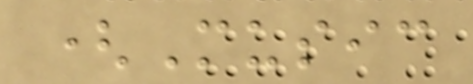(Music
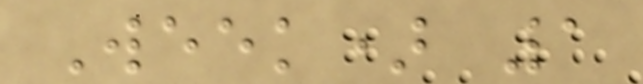Week) 1
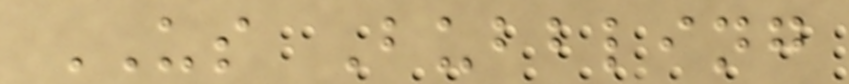US Bubbling
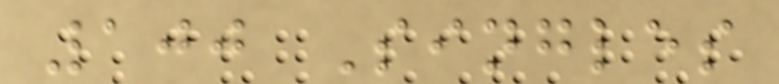100 Singles
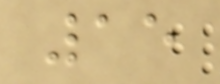15
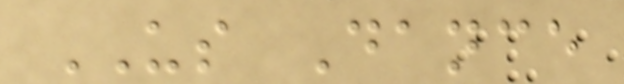US Dance
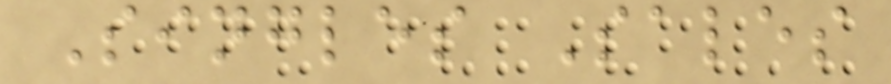Singles Sales
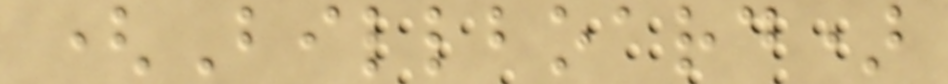(Billboard)
